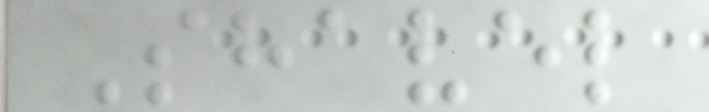Shavel
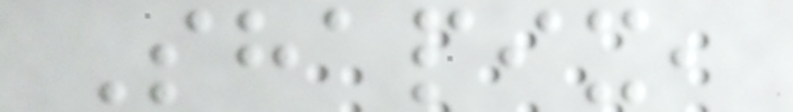Shapix,
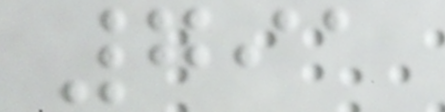791
